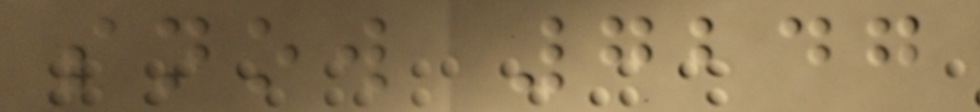snow 7247
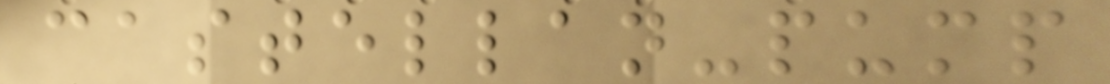castellan-pump
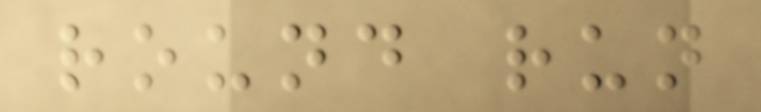round run
